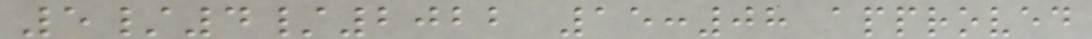5/4/2022 15:08 approved
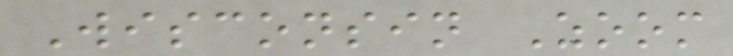Wisconsin Zoom
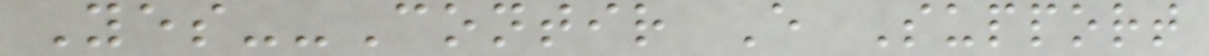Yes--Contir E Support
